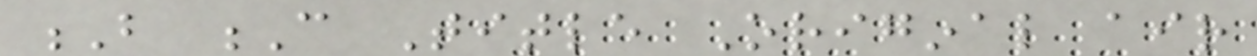B C Title Original air
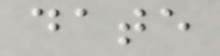date
